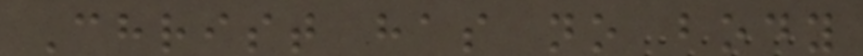Christ has no body
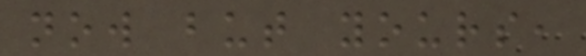now but yours,
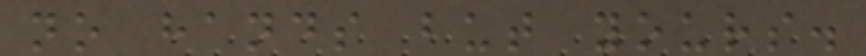no hands but yours.
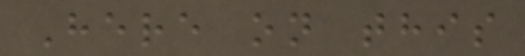Here on this
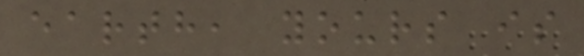earth, yours is
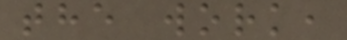the work,
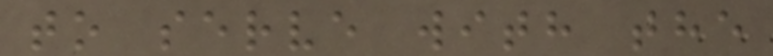to serve with the
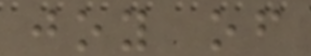joy of
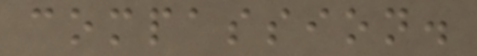compassion.
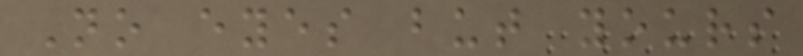No eyes but yours
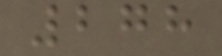278
